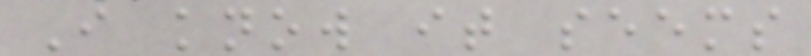I know it seems
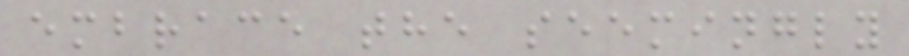embrace the seemingly
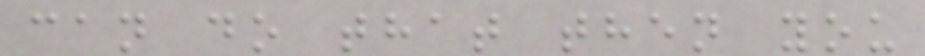can do that then you
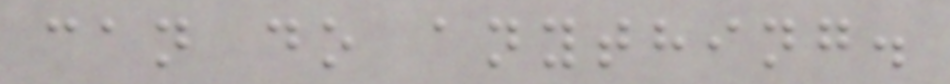can do anything.
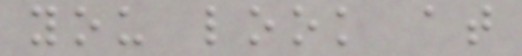you look at
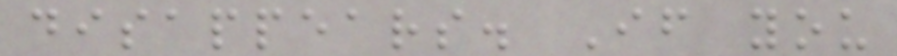disappears. If you
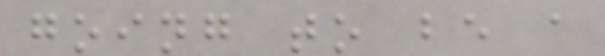going to be a
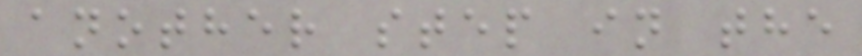another step in the
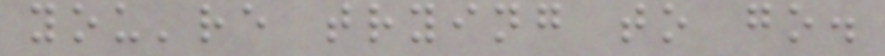you're trying to go.
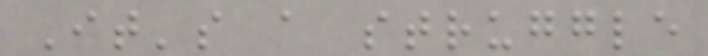It's a struggle
